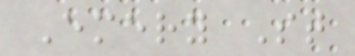Emery St
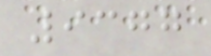9377
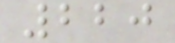220
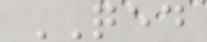QED
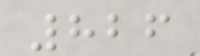826
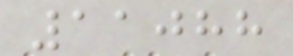11088
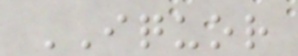IQUOR
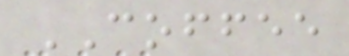COFFEE
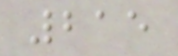215
